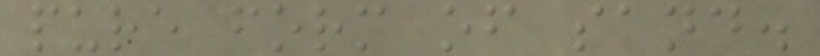pure form of sand.
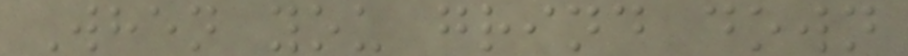When you grind down
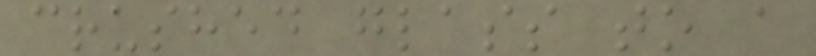crushed glass to a
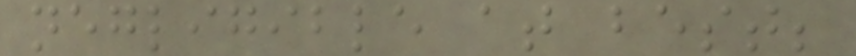negligible at best;
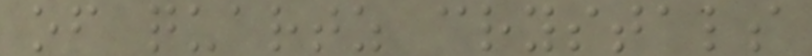of quartz crystals
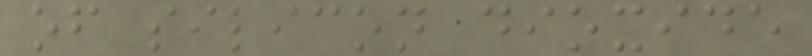of silicon dioxide
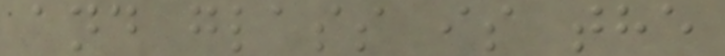and glass is the
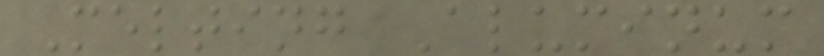Melting Aluminum
